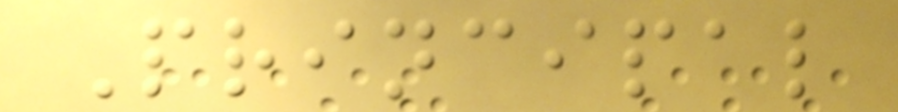Principal
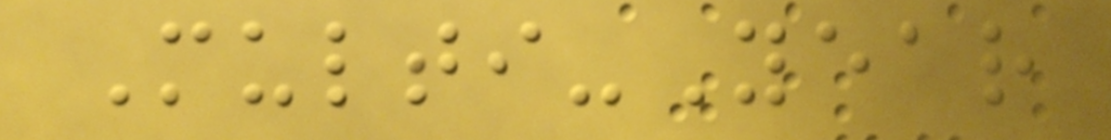Multi-Year
